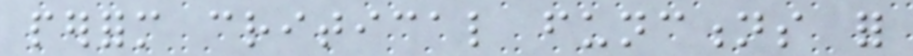perform critical functions for
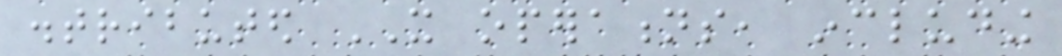distributed IT operations, including
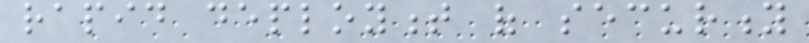rapid deployment of security
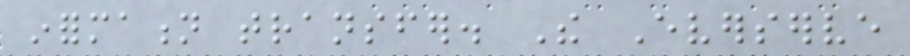information transfer. The Everserve
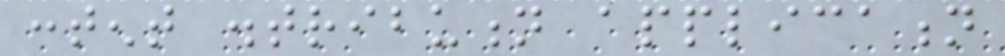content distribution application
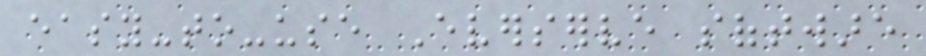easy-to-use Everserve software
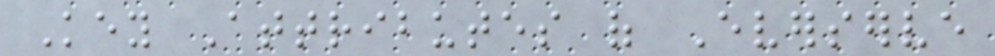Key Attributes of Everserve
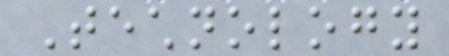Technology
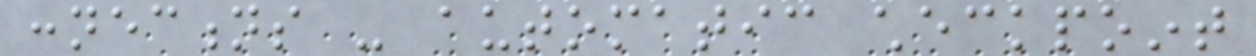connections - automatic checkpoint
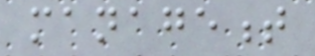management
